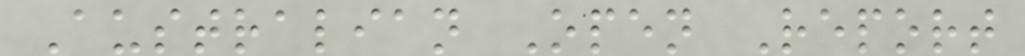Australian Open Report
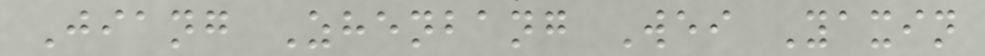Jiang Zhenbang Wei Yaxin
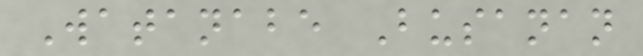Watanabe Busanan
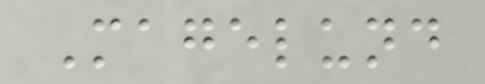Magelund
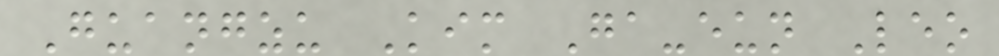Guangzu Kim Ga-eun Leo
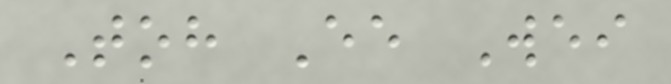Toh Ee Wei
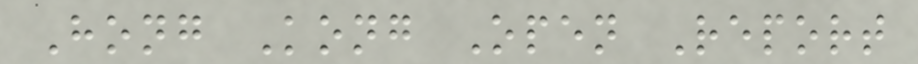Hong Kong Open Report
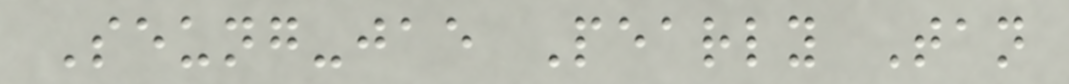Seung-jae Pearly Tan
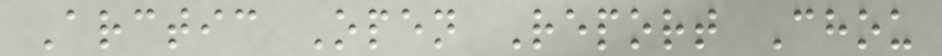Arctic Open Report Chou
